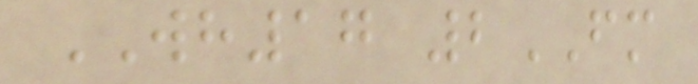WH17 2FM
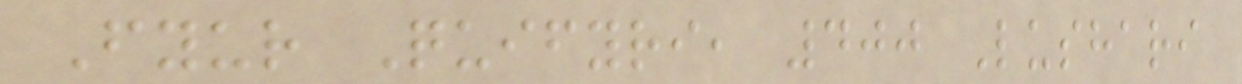Fyur Quifyri, 400 Lushari
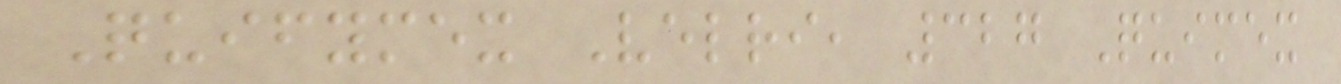Quifymex Velri, 327 Quimex
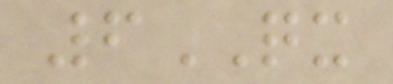6QX
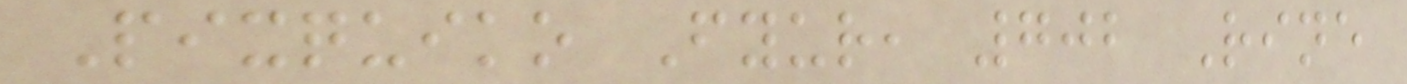Pixquiko Fyur, 702 Rine
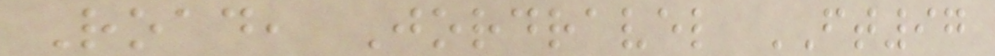Road, Jordravel FT97
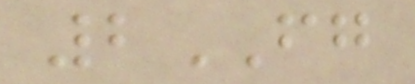2FG
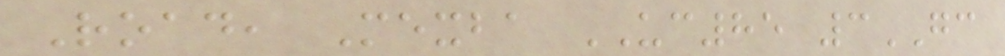Road, Mexba UC85 3GC
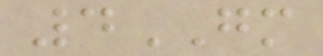4GM
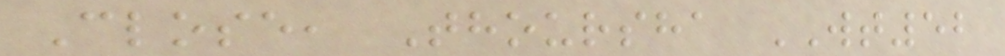Close, Thoursha WT52
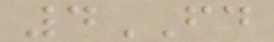4FD
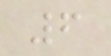6
